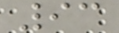93
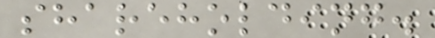shareholding.
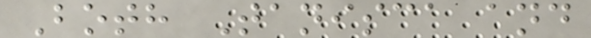Both Tanisca and
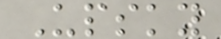Upsky
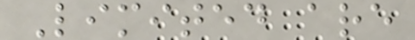Limited are
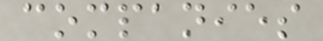companies
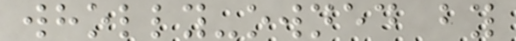wholly-owned by
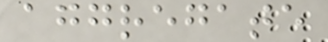aggregate
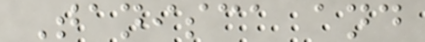Tanisca and
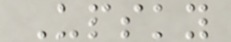Upsky
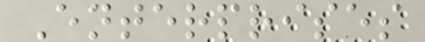Enterprises
